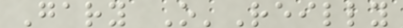Gary O'Reilly
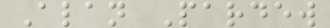Alan Pardew
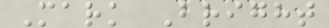Mark Bright
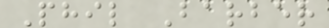Phil Barber
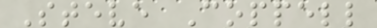Steve Coppell
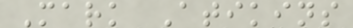Mark Atikins
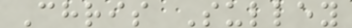Chris Sulley
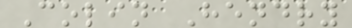Colin Hendry
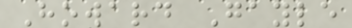Howard Gayle
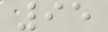95
